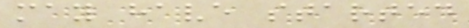may have started
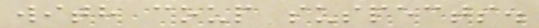with coup suspects.
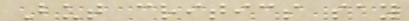But critics say
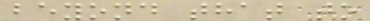beyond that to
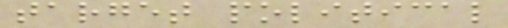target political
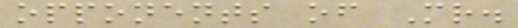opponents of Mr.
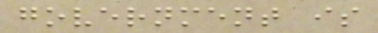government is
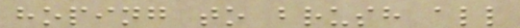hoping to brush all
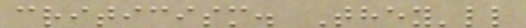criticism. They'll
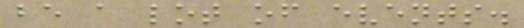be a lot of events.
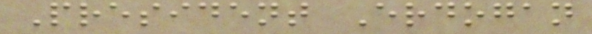President Erdogan
